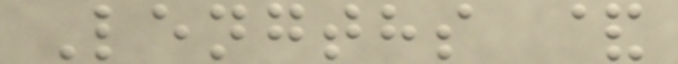Lengths &
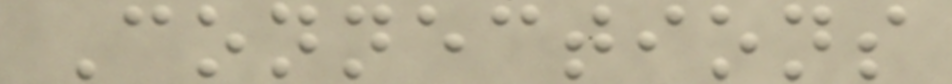Connections
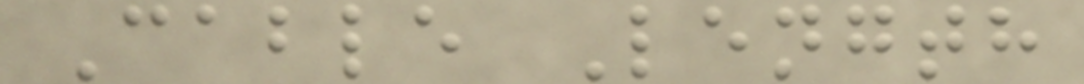Cable Length
